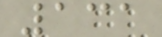131
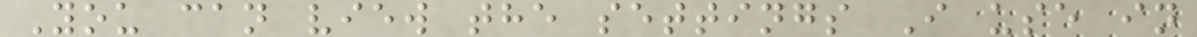You can view the settings I use in
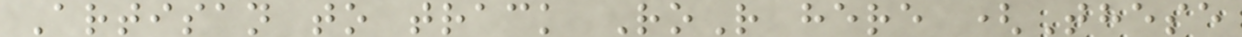Artisan to track RoR here (These
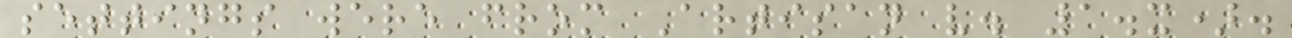settings were from Artisan v. 1.x).
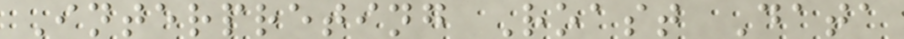Interpreting Roast Data
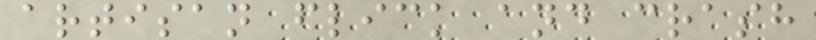artisan flick and crash
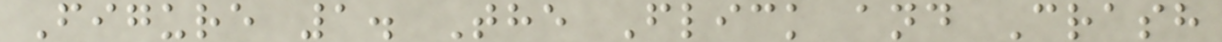Figure 1. The Flick and Crash
